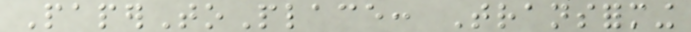PaperToPlace: Transforming
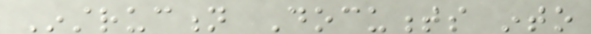Instruction Documents into
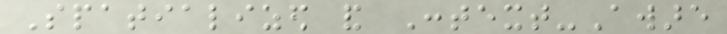Spatialized and Context-Aware
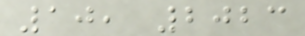10, 2023
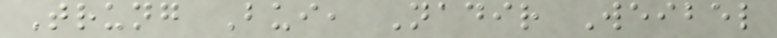Trung Bui, Nadir Weibel
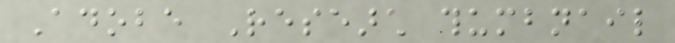Adobe Research thumbnail
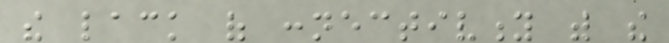the lack of connectivity with the
